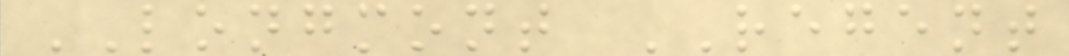LONGMONT REGENT
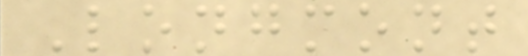Longmont
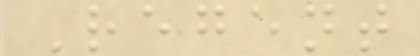Regent
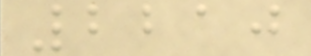2210
